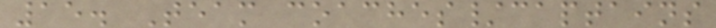15. Team coaches/captains
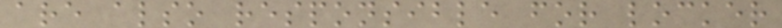are also responsible for locker
